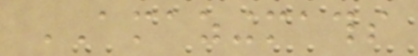AMAZINGMATHS
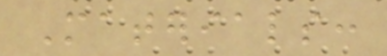Materials:
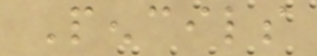Pencils
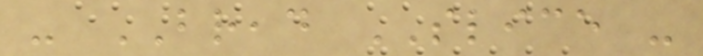- BREAD SLICE -
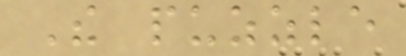The puzzle
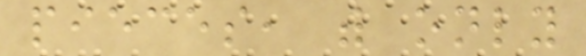pieces, with only
